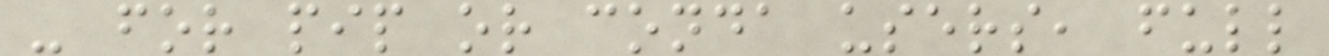- for pip or conda users, full
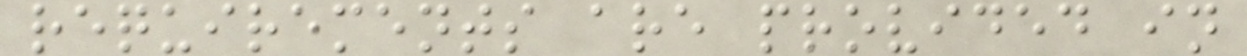requirements are provided in
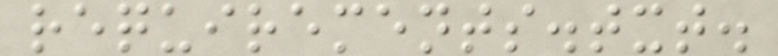requirements.txt.
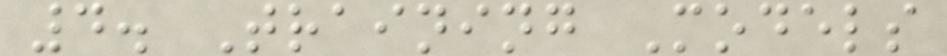4. Training Models
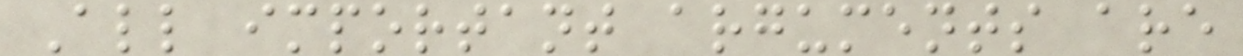All important arguments are
